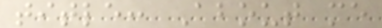title: About me
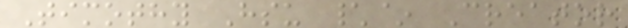Timothy Hsu \~ Creator
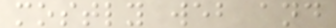mostly web and
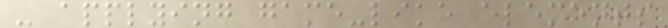- applying game-like elements
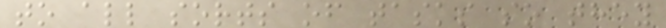to all sorts of tasks so they
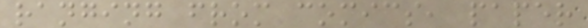ranging from comics, paper
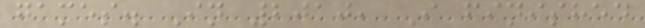games. In 2010, I finished
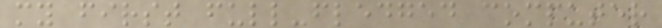my first full-fledged computer
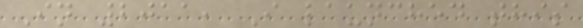In 2011, I launched this
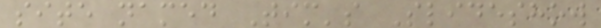site named Tim's Slideshow
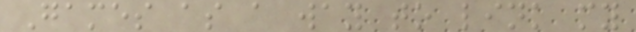Games as a way to link my
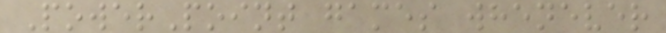PowerPoint games whenever
